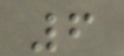6
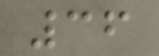36
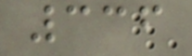336
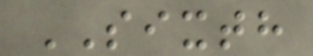SIXTH
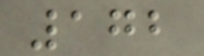172
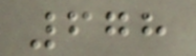678
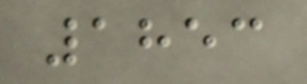1853
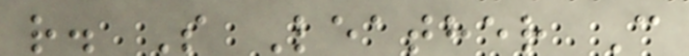r. S Leather C
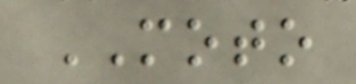MOTO
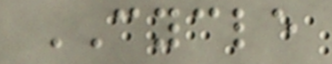CYCLE
